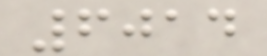6014
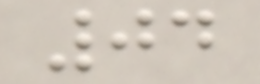04
